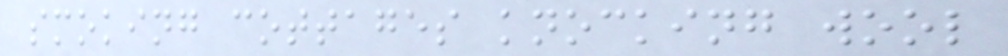smoking cottages knocking wool
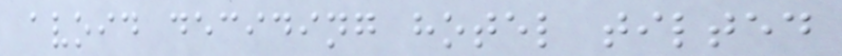avoid deciding hotel tilted
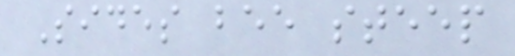Sides bee steep
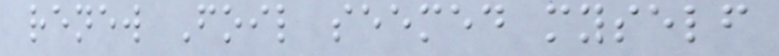renew Foil seemed myself
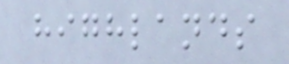highlands
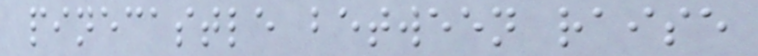pinecastle between raise
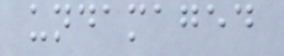undamaged
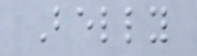Belly
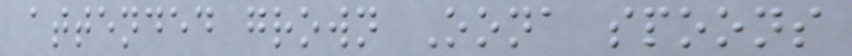attended grown Oona spoons
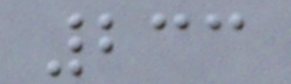233
